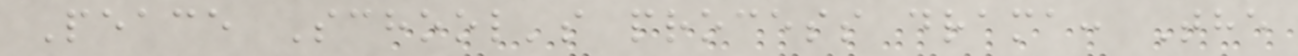Peace School's process drama: The
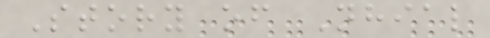Story of Nhial
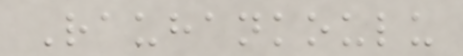Rauhankoulu
